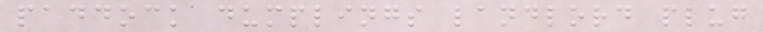paddock dumplings landlord plug
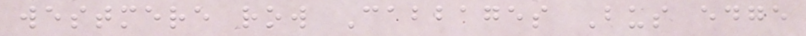westmere row Cabbages Bus edge
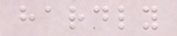hardly
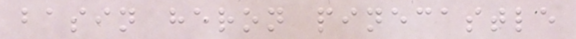basin heron pinecastle
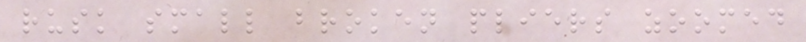rusk small broken pliers zoomed
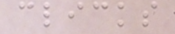clicks
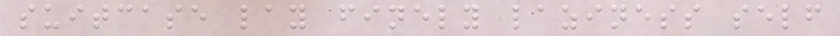suitcase lay finely laziness self
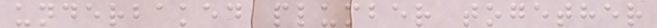underbaked plumber together
